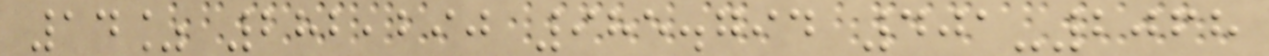14% 282,290 985.794 401-2068
